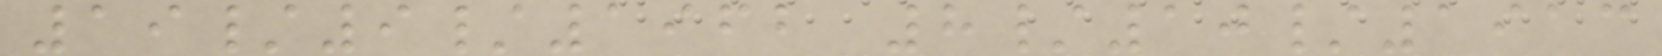19/9/1962 8/10/1913
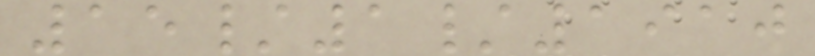15/1/1910
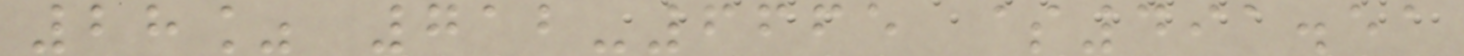28% 712-6665 $491.51
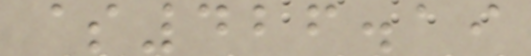$426.19
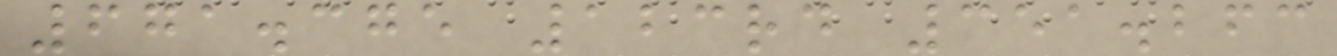671.375 123rd 351.263
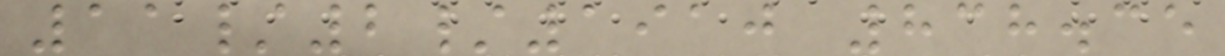11/2/1910 838.35
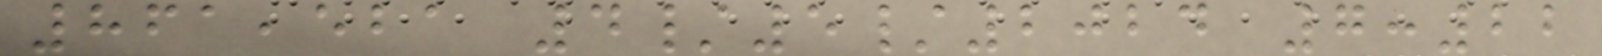861,521 4/5/2024 7:22
